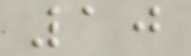10
